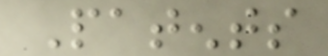Patents
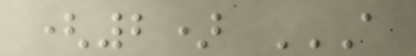(2) A
